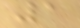1
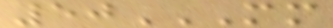50MM
